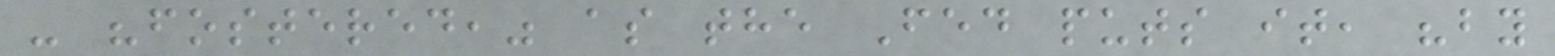- "fostered," as the Fed puts it, "by
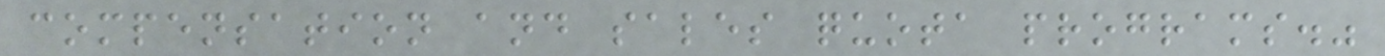compensation and sales quota programs."
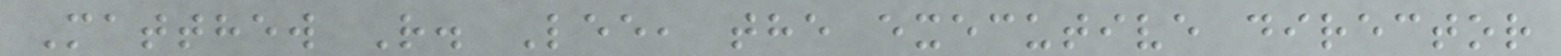Matthew R. Lee, the executive director
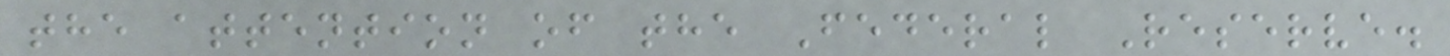the attention of the Federal Reserve.
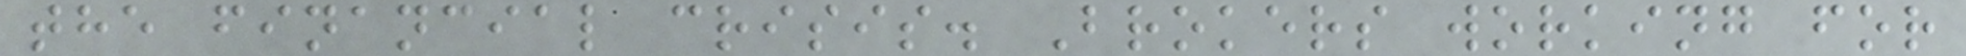the financial crisis. Brokers working for
